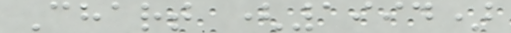Chart (1994)
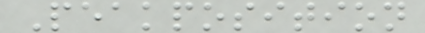Peakposition
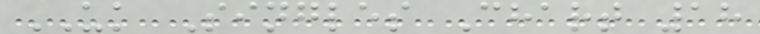UK Singles Chart 18
